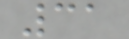31
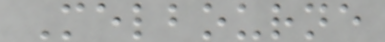Melbourne
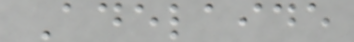Adelaide
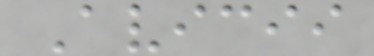Avicii
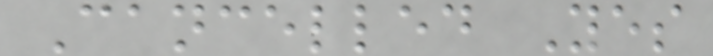Cancelled Yes
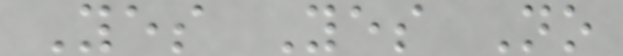Yes Yes No
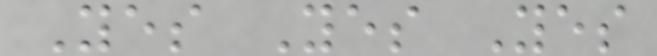Yes Yes Yes
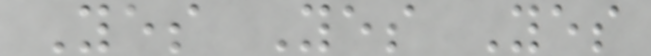Yes Yes Yes
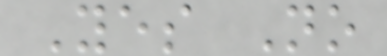Yes No
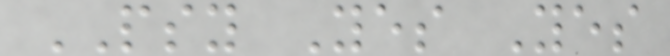PSY Yes Yes
